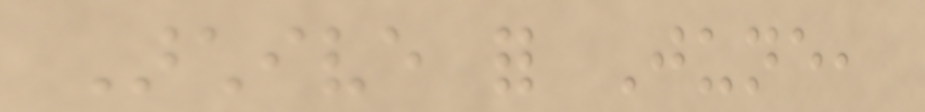Archive for June,
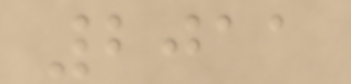2011
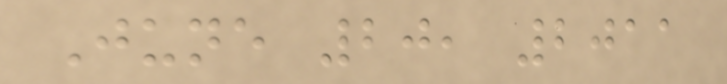June 20, 2011
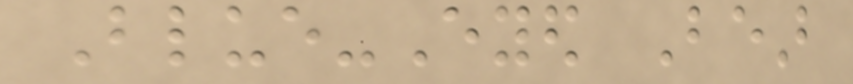Blue-Eyed Bear
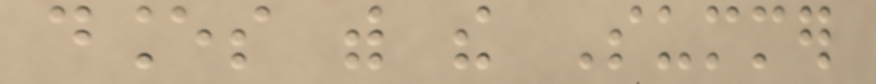dances with the Summer
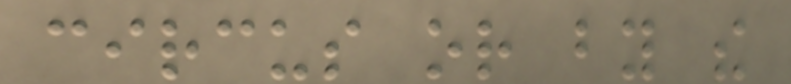circus or by the
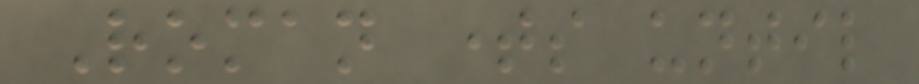Roman times until
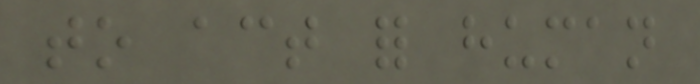to act for human
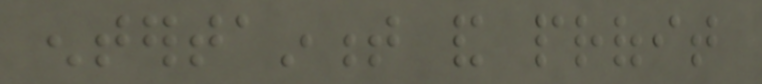entertainment and profit
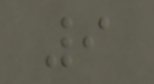9
